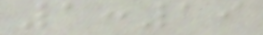1:19
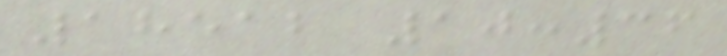18512 10:36
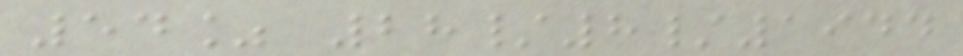54% 28/8/1944
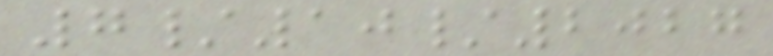7/10/2027
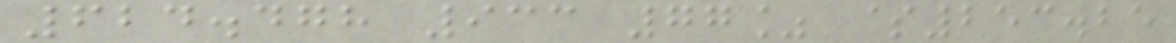624.478 933 77% $253.25
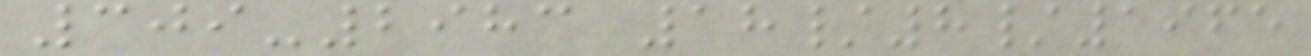309-2983 18/8/1965
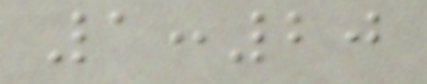1:20
